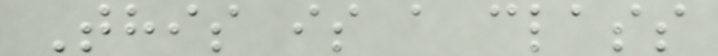This is a class
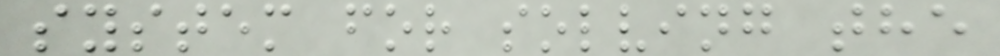system for solving the
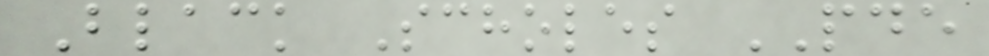Black Scholes PDE
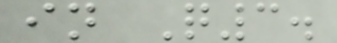in Q3.
